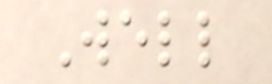Well
